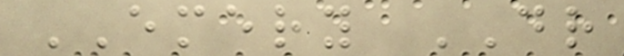EMERY DR
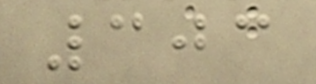303
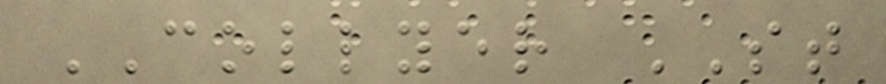COLLYER ST
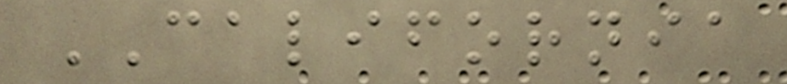CALIFORNIA
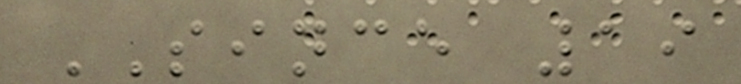SINCE 19
